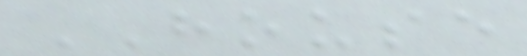HOUSE
